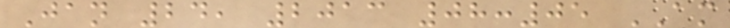Jan 24, 2013 08:05 AM
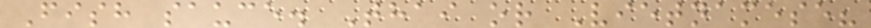Fish sauce. Thai or Vietnamese?
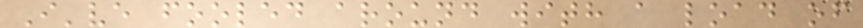I've fooled around with a load of
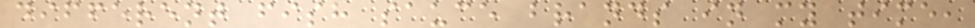different fish sauce brands in my time,
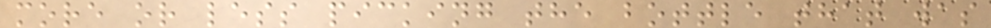more or less picking the bottle that was
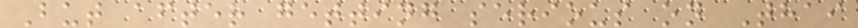But after getting serious on Thai
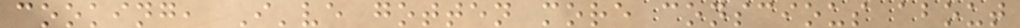cooking, I've gotten more conscious about
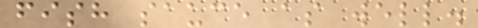fish sauce as well.
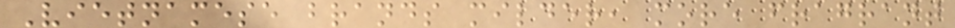Vietnamese brands milder, more fragrant
